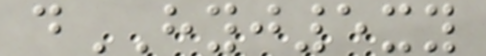dHYJ5xy
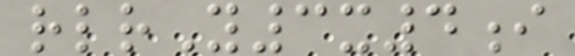rlrY3x4i
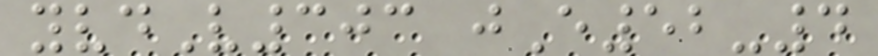yvdV303 jE52-4
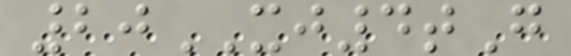20XJ4tG
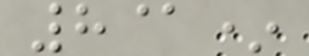8@*
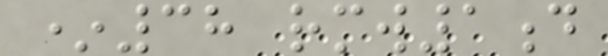*38 rmw1d
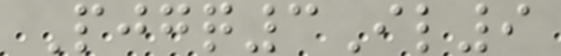Pjgq3Il9
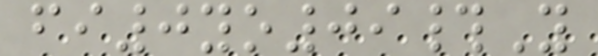fi0yo09#Y
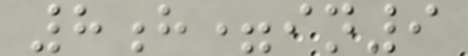8h=in9
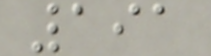191
